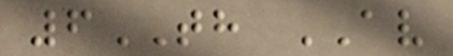6TH AV
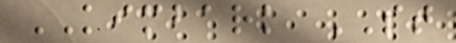KIMBARK ST
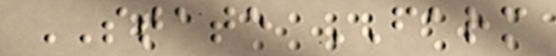STATE FARM
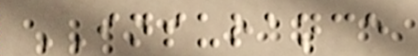INSURANCE
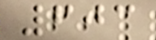603
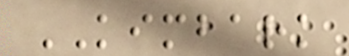KIMBARK
